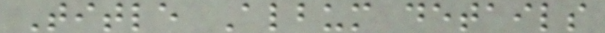Title Album details
